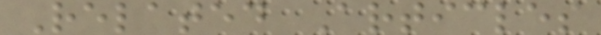Related Articles
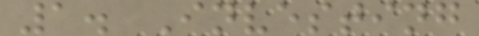1. Investing
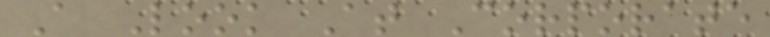A Look At Corporate
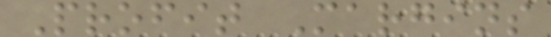Profit Margins
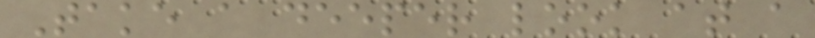Take a deeper look at a
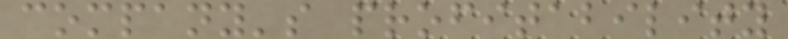company's profitability
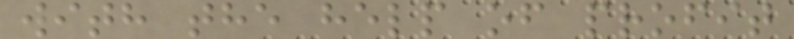with the help of profit
